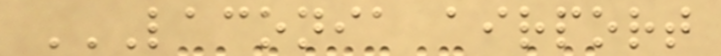LACONIA AIRPORT
